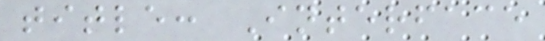title: Interface
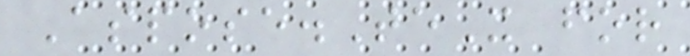Aspose.TeX for
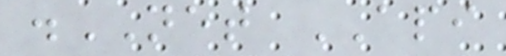.NET API
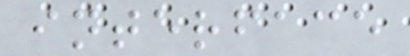interface
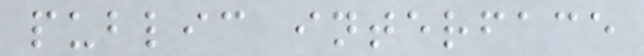public interface
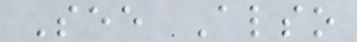See Also
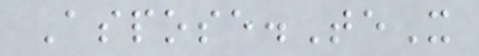Aspose.TeX
